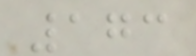173
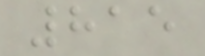815
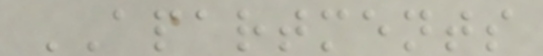APARTMENTS
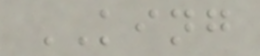KING
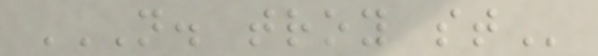N. TROY ST
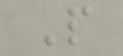P
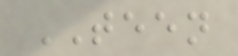TEEN
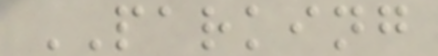PARKING
